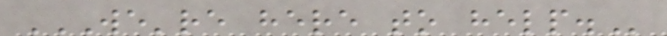WE'RE HERE TO HELP.
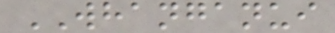WHANGANUI
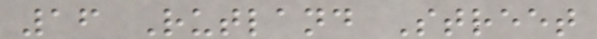16 Rutland Street
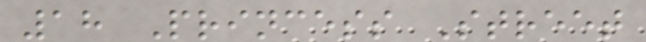18 Princess Street
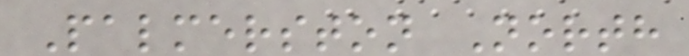Palmerston North
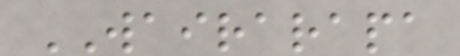WAIRARAPA
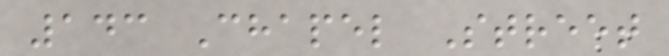143 Chapel Street
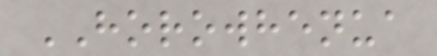HOROWHENUA
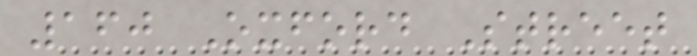160 Oxford Street
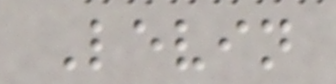Levin
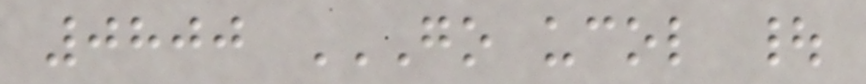0800 GO UCOL |
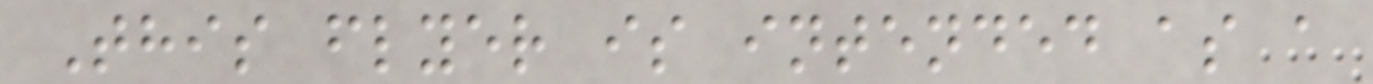This flyer is intended as a
